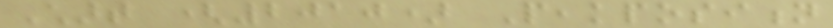Chart (2010) Peakposition
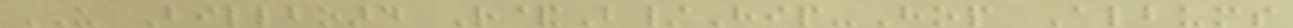US Billboard R&B/Hip-Hop Albums
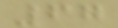67
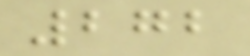272
